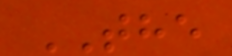THE
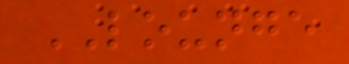LOUNGE
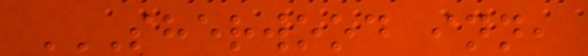SHERWOOD INN,
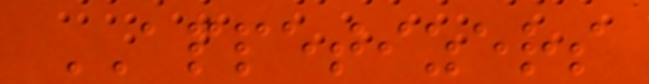APPETIZERS
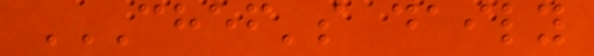CHEF'S DAILY
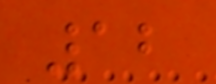12
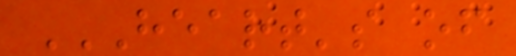HEART'S OF
